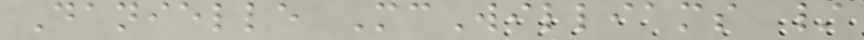Danielle McWilliams /
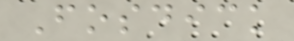Fosdick
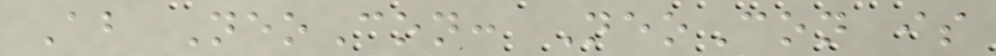About NeoCon: NeoCon is
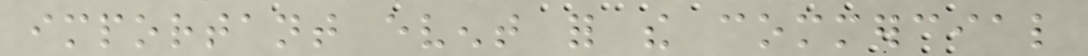important event for the commercial
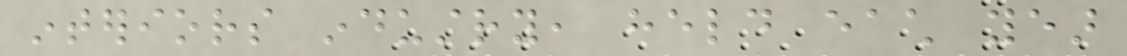interiors industry, held each year
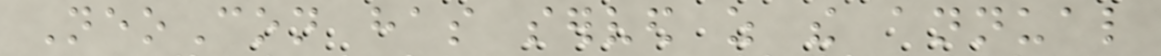NeoCon has served as the annual
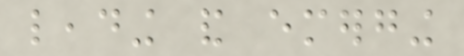leading and emerging
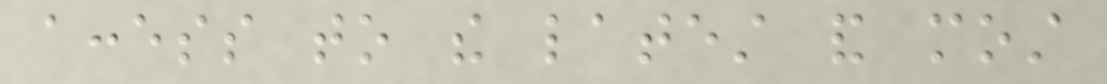access to the latest and most
